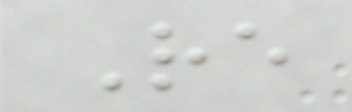Re
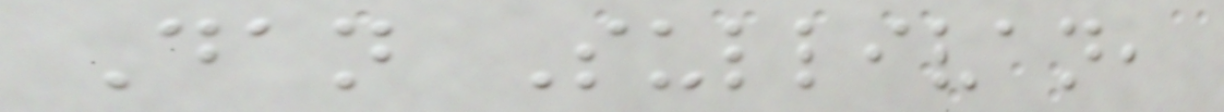Dan Sullivan,
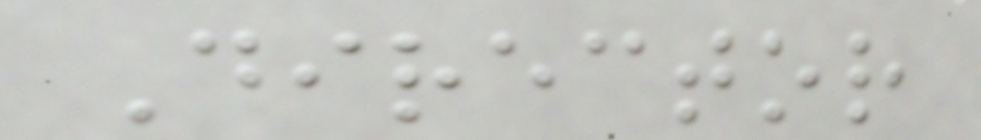Director
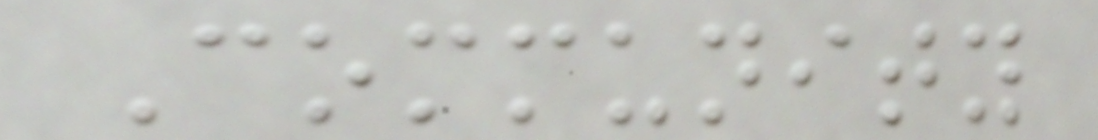Community
